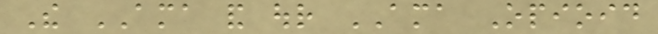The AMA and our AMA Opioid
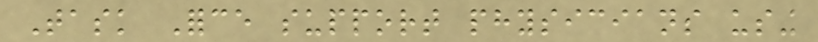Task Force support physicians using
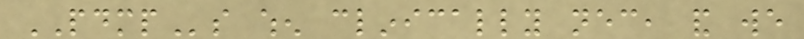PDMPs when clinically necessary, and we
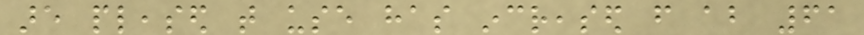are pleased that use has increased from about 61
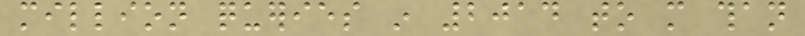million queries in 2014 to more than
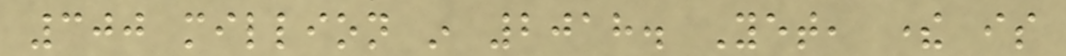300 million in 2018. Yet, there is
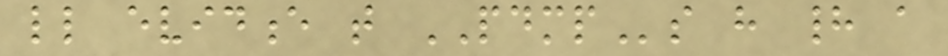little evidence that PDMPs have had a
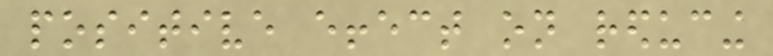positive effect on reducing
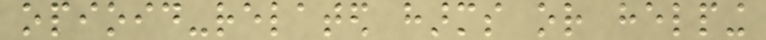opioid-related harms or helping
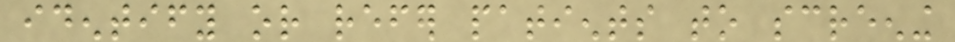identify or refer patients to screening
